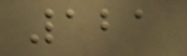121
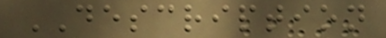DESCRIPTION
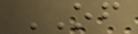OF
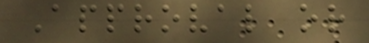Approval or
